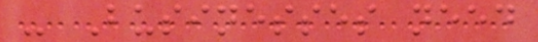- Businesses need
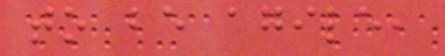to be agile,
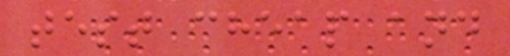test cheap and
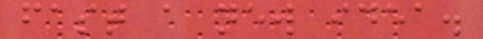fast a new idea.
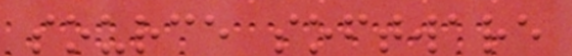source software
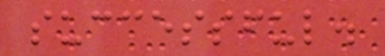successful.
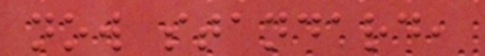now standard,
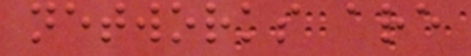networks are
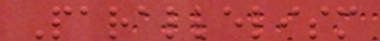Parallelism
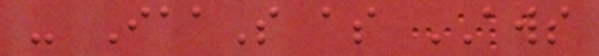- IaaS as AWS
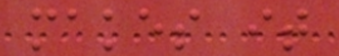makes it
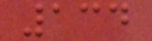134
